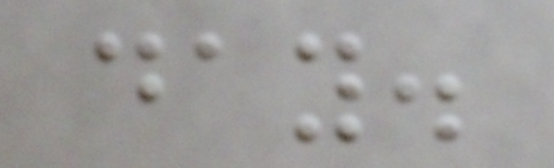day.
